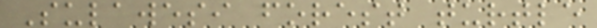Sulawesi forest turtle
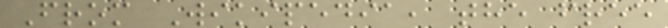From Wikipedia, the free
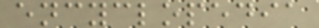encyclopedia
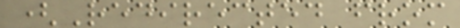(Redirected from
